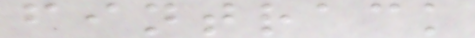fintrack
